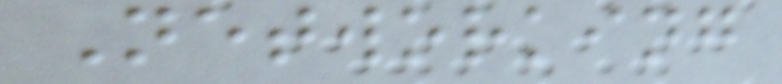Networking
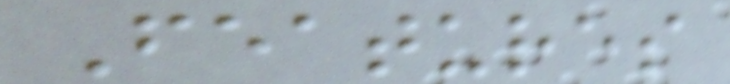Features
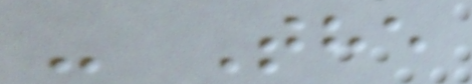- The
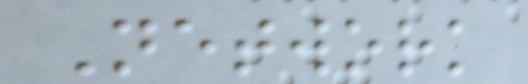Network
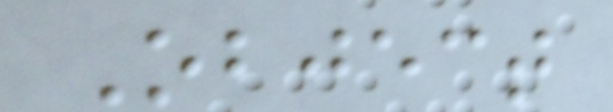Object
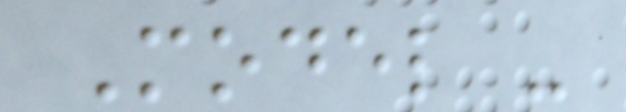Model -
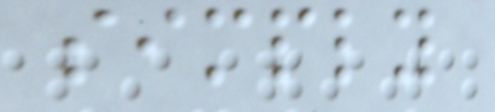simply
